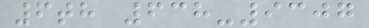6th 638-9307
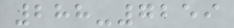288-7259
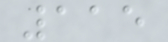115
